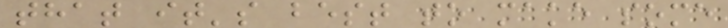that it's best to make some
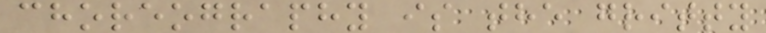choreography is the gritty
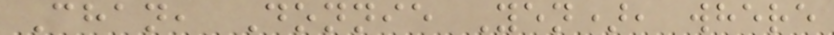Chan, Donnie Yen), where
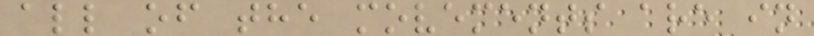all of the movements are in
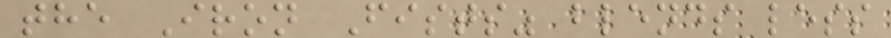the Iron Fists" blends less
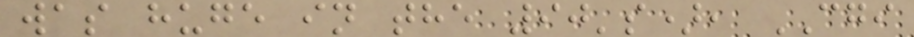was huge in the 90's), CGI
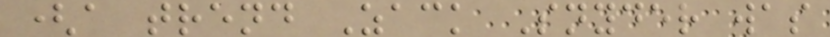(a trend Zack Snyder was
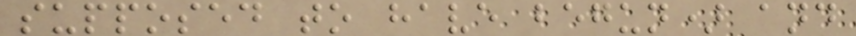supposed to have begun) and
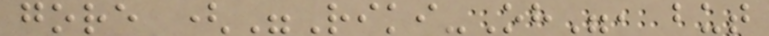gore ("Riki-Oh", but
